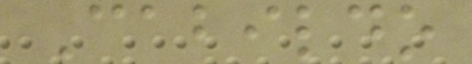Cabildo
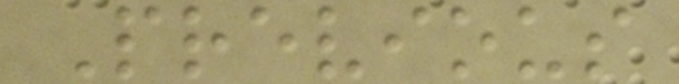Previous
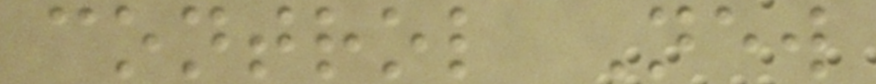control New
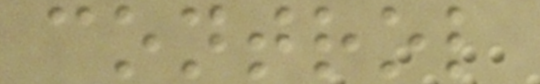control
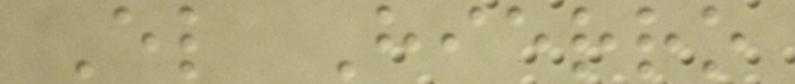El Hierro
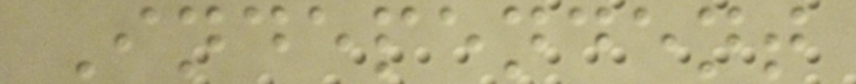Independent
